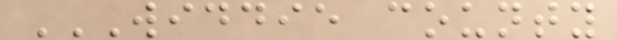WIDDIE COUNTY
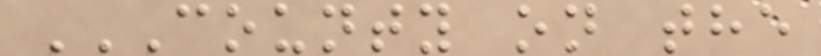COUNTY ON THE
